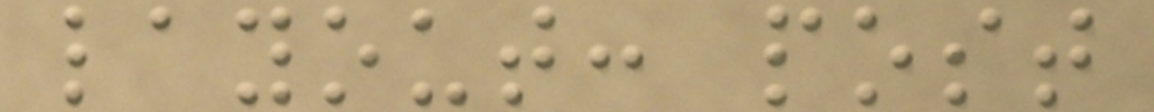layout: post
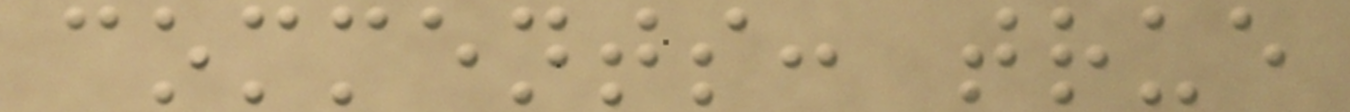comments: true
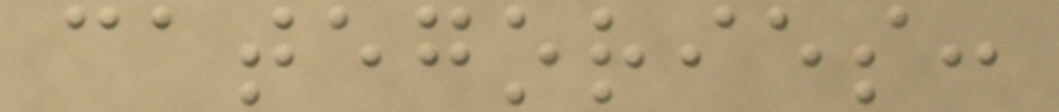categories:
